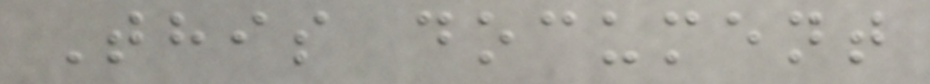This document
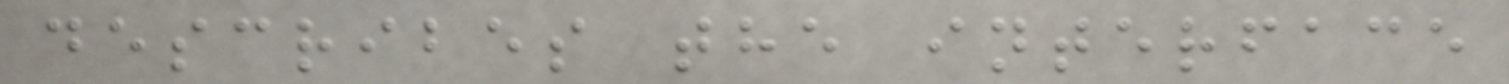describes the interface
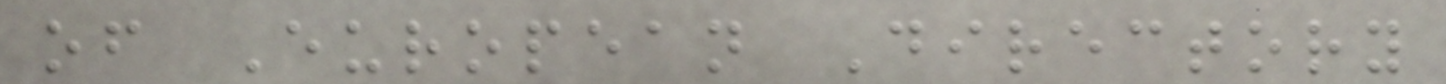of European Directory
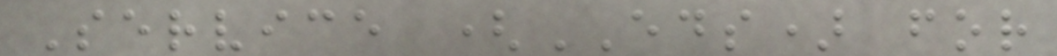Service (EDS) for
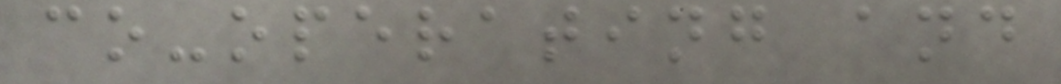co-operating and
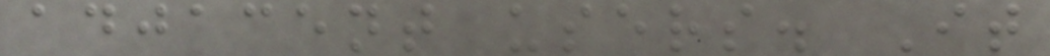adjacent users. It
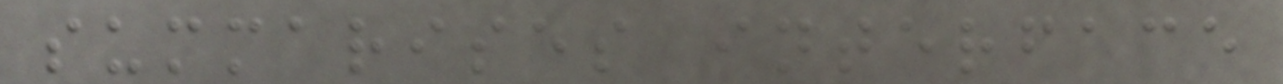summarises interface
